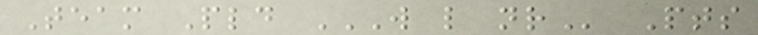Team Pld W L NR Pts
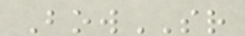BowSR
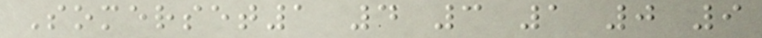Somerset1 4 3 1 0 9
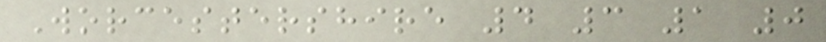Worcestershire 4 3 1 0
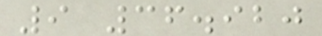9 36.920
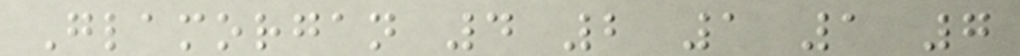Glamorgan 4 2 1 1 7
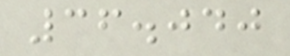36.040
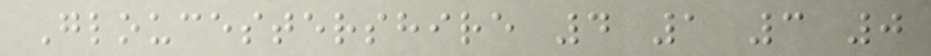Gloucestershire 4 1 3 0
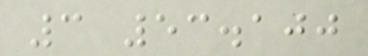3 53.100
